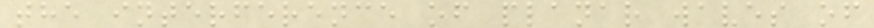the interference of planar waves of
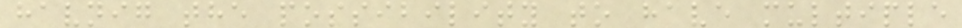havnig the possibility to have multiple
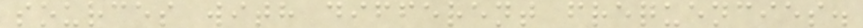sources with different frequencies.
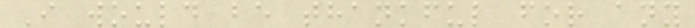I would be thankful for any
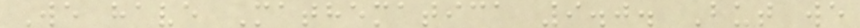We have Mathematica 9.0. But we
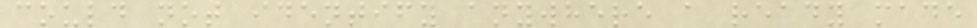could not identify anywhere a ready made
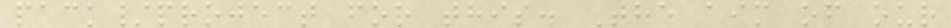pack/project for this. The aim of our
